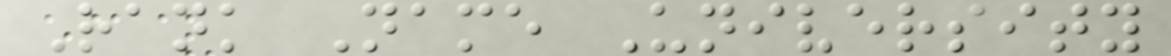Rank Name University
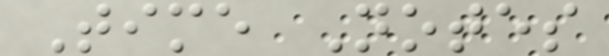Time Notes
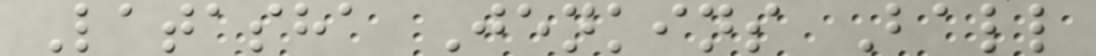Latasha Jenkins Ball
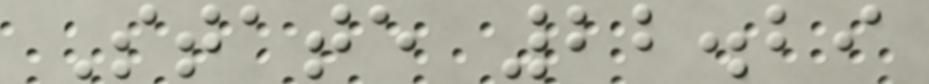State 22.29
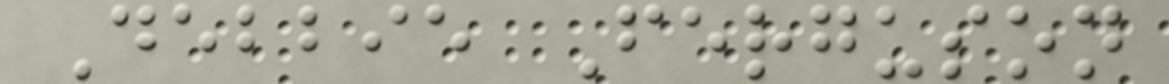Debbie Ferguson
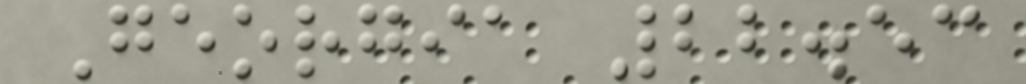Georgia 22.53
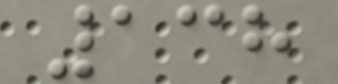138
